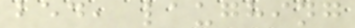bed, laughing
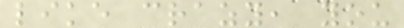like crazy, you
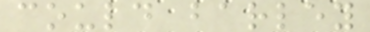could barley
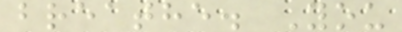breathe. You
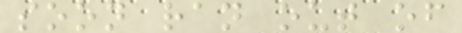soon ran out of
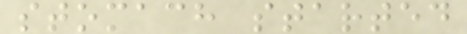stomach started
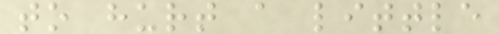to hurt a little
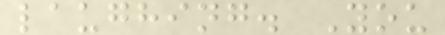laughing. You
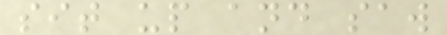sit up and saw
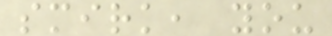smirk, you
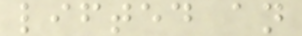lifted an
